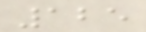125
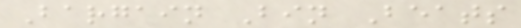Bargain Bin Beats
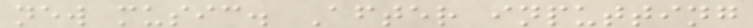new music. After inputting
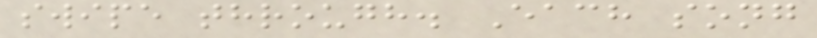swipe through. Each song
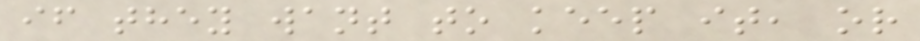if they want to keep it, or
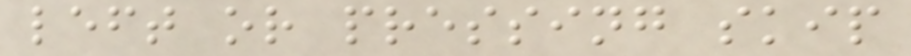left or pressing skip
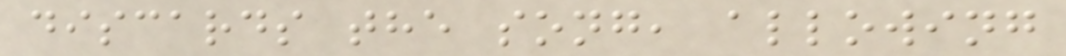discards the song, allowing
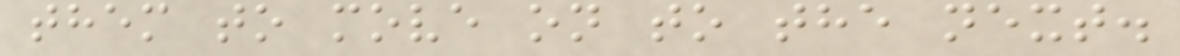them to move on to the next.
